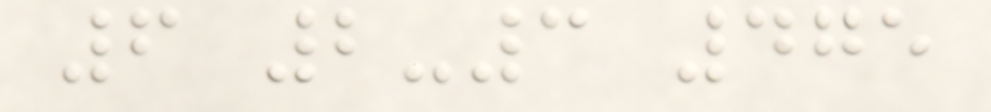6 2-3 475
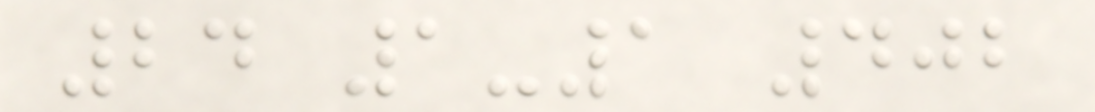24 1-1 402
